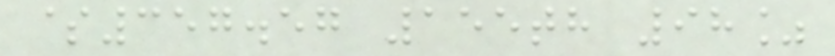$357.57 155th 98%
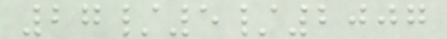27/5/2007
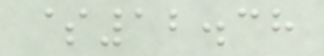$12.38
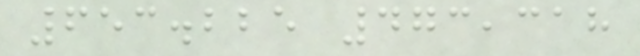653.225 473,318
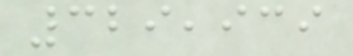329,939
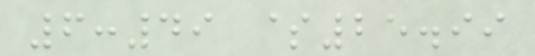6:49 $25.99
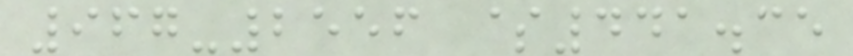967-2556 $441.35
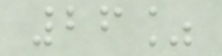26%
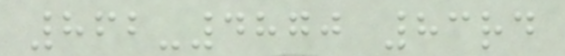862-4870 83rd
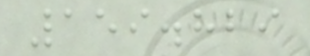159.829
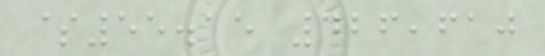$55.15 426,610
